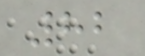82
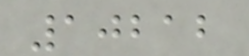10212
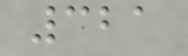321
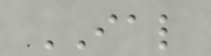IAL
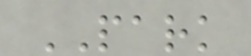PARK
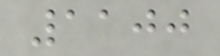1100
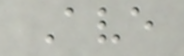Ave
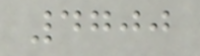4700
